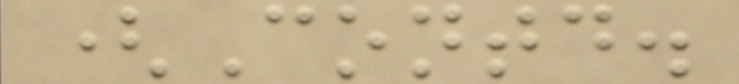(Contd.
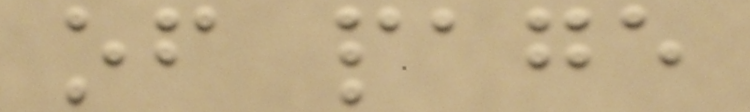of page
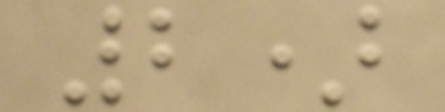2)
